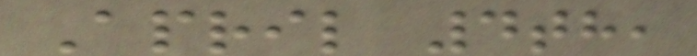April 4th,
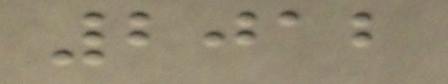2012
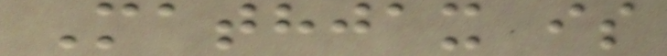Mathjax is
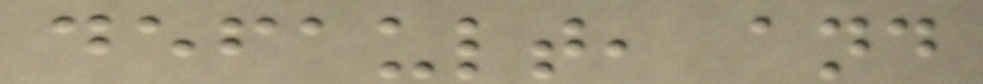default, and
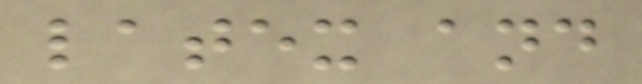latex and
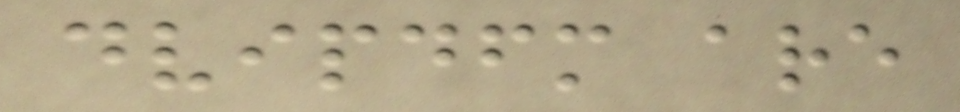dvipdfm are
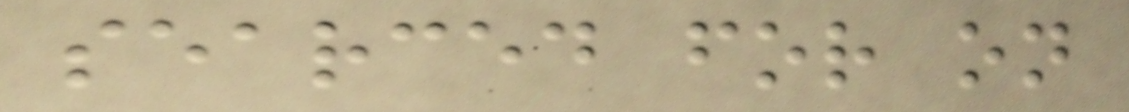searced for on
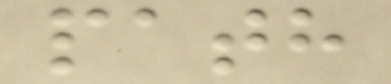path
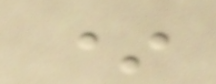*
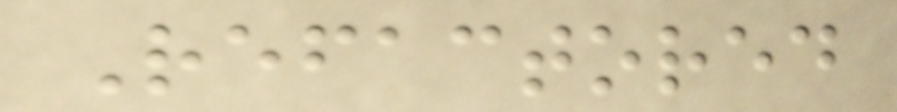Refactored
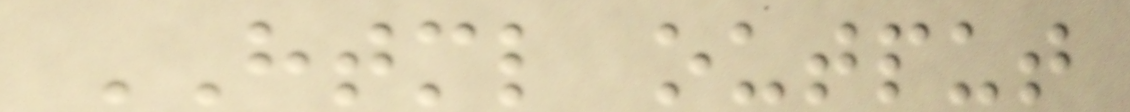HTML output
